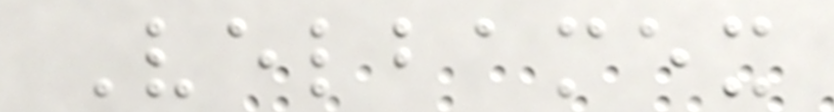Velbamex
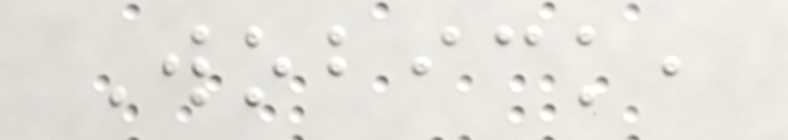Wobick,
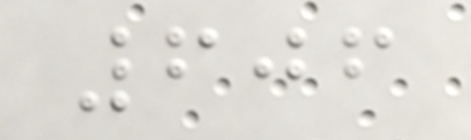606
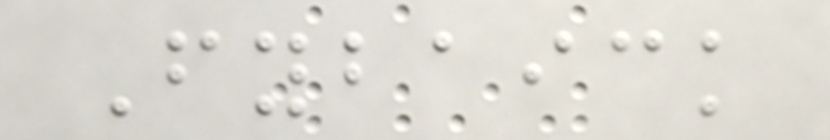Fybaick
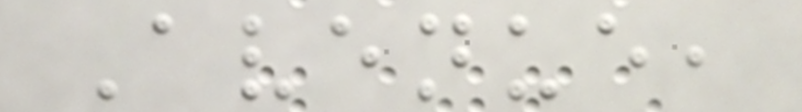Avenue,
